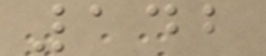142
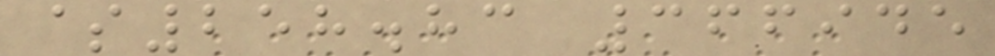$258.83 366945
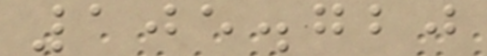105.720
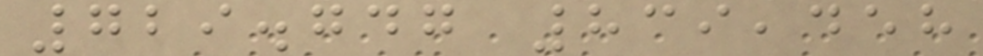729.747 839,458
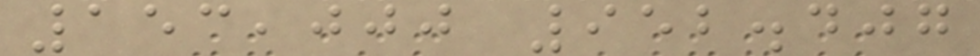153,000 952.407
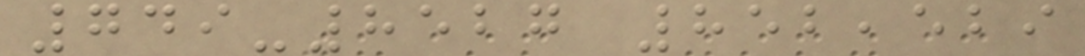749-8527 852,529
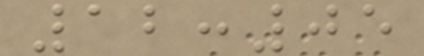12:05
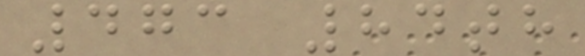473 84th
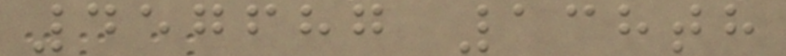457687 138th
